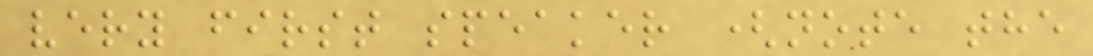very first speaker (note the
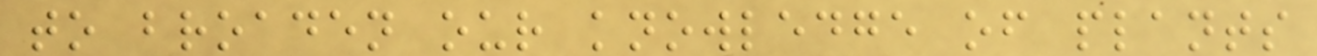to broaden our knowledge of plants
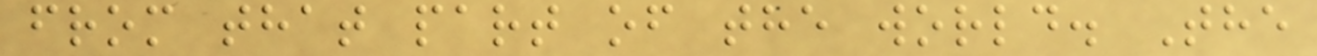from that part of the world. The
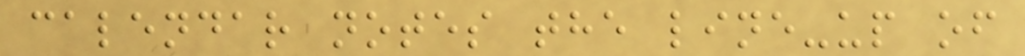calendar notes the line-up of
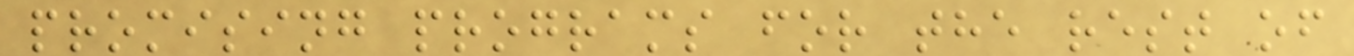promising programs for the rest of
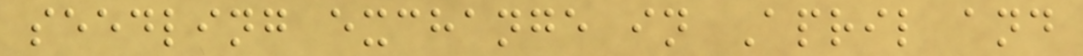seedling exchange in April and
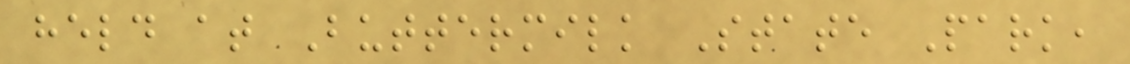held at Buttermilk State Park,
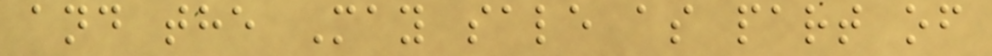and the May sale as part of
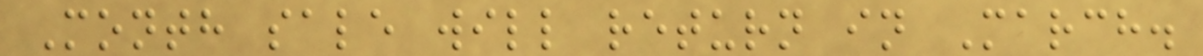Month sale will return in March.
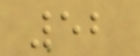52
